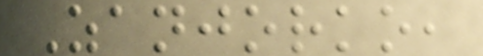Zanjorko,
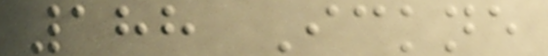188 Ickne
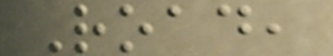Road,
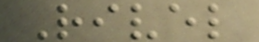Rivel
